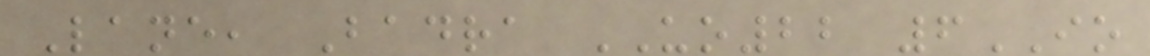Lane, Badra UO22 6IO
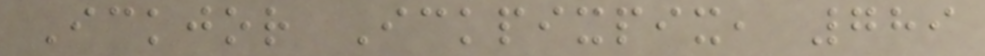Ickjor Ickpixpix, 789
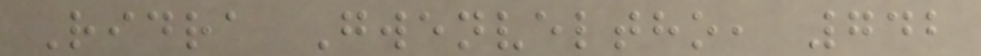Ridra Gwenveltho, 742
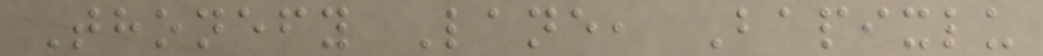Thonefy Lane, Bapixlu
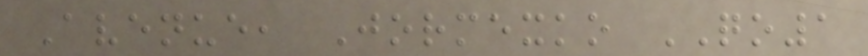Avenue, Jormexko QO1
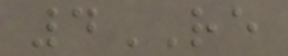4RE
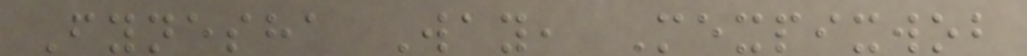Fynesha Way, Mexpixwob
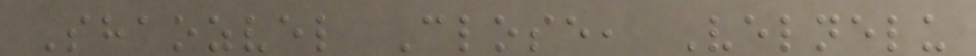Shaozvel Close, Velnelu
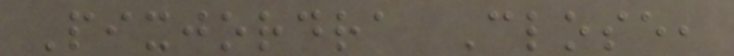Pixjordra Close,
